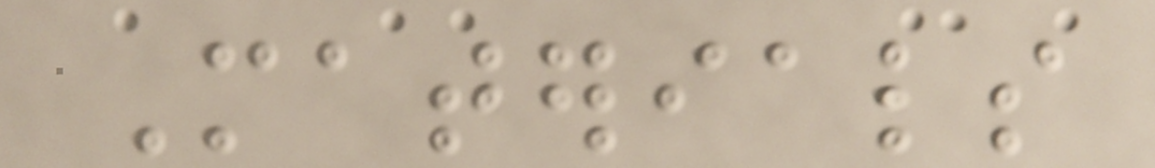Materials
